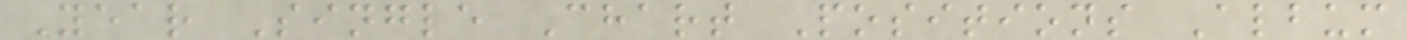Year Single Chart Positions Album
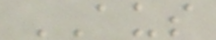AUS
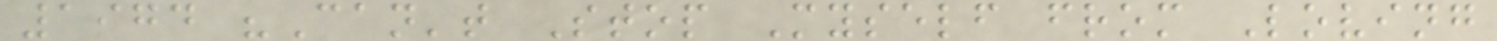1974 "Can't Stop Myself from Loving
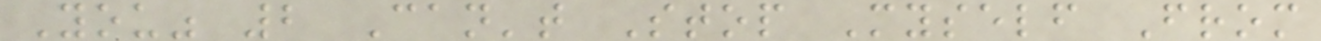You" 2 Can't Stop Myself From
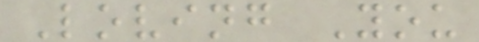Loving You
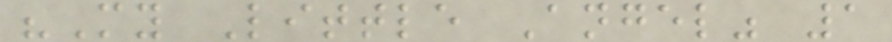"My Little Angel" 1
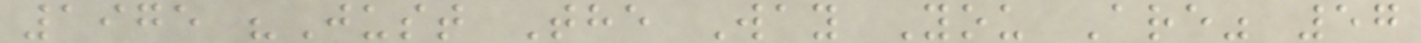1975 "Just The Way You Are" 57
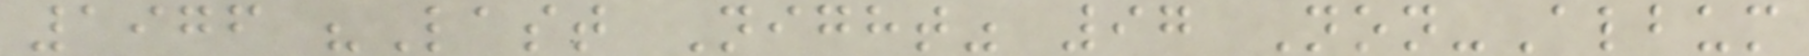1976 "Last Night" 97 Non-Album
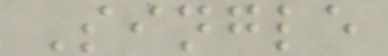Single
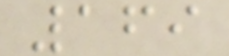169
